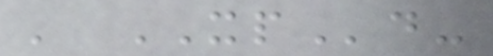' XPd-
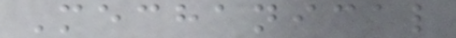Mechanical
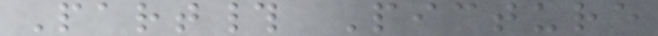Part# Picture
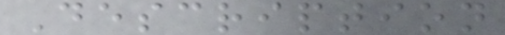Description
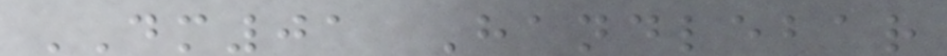DM01 Handlebar
